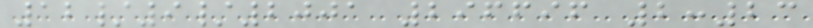12/9/2001 296696 2:23
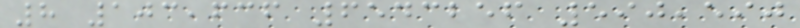8 103,636 6543256 590,590
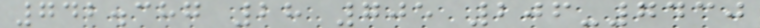742.387 28 705 206-7430
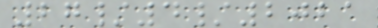27/4/2021
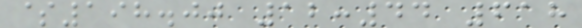$198.00 12:44 618
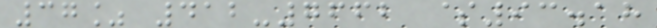37% 412-7662 $93.18
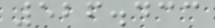526.433
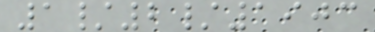1/2/1903
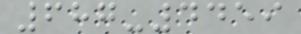687-4459
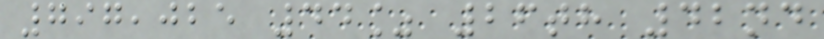797,025 44% 26th 42nd
